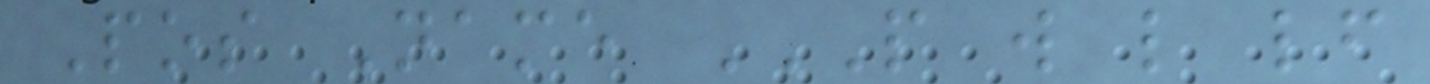Pos Name P W L LF
